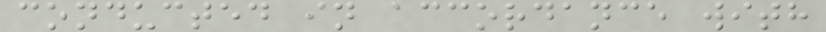conducted in accordance with
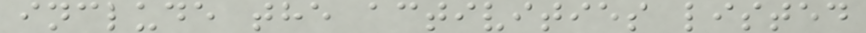include the activities listed
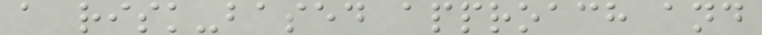a risk-based approach and
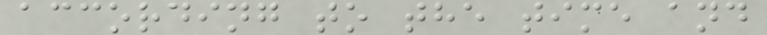according to the time and
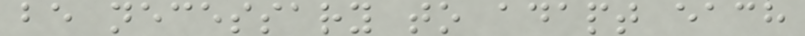be necessary to adapt each
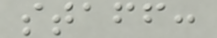staff:
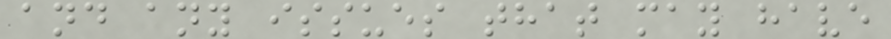and any issues that may have
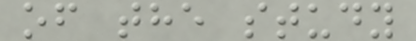of the study
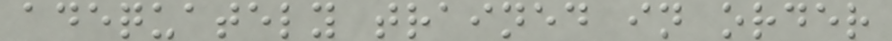adequately trained in order
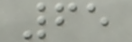65
